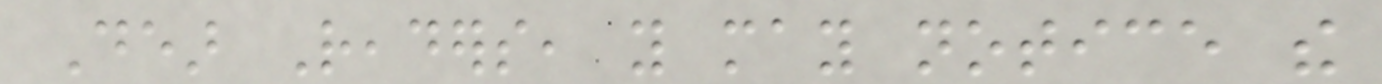Dear Readers, you may notice the
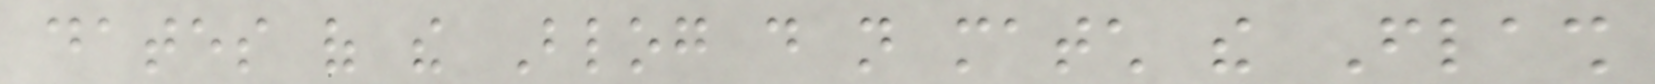dates of the Blog do not match the Flash
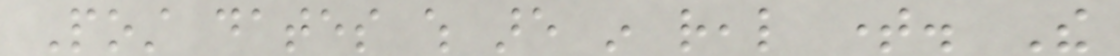Post dates which are in real time. The
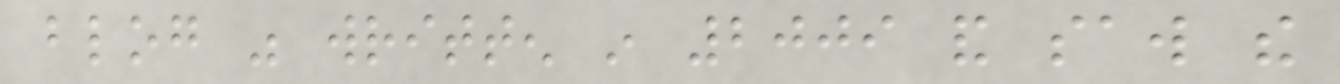blog was written in 2009 and saw the
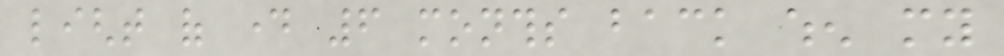light of day 6 months back when my
